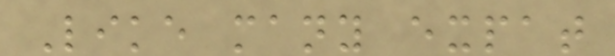Like many expat
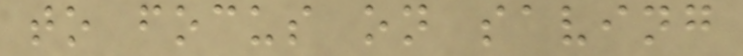to focus on saving
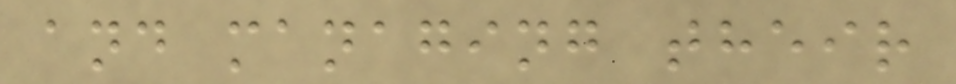and managing their
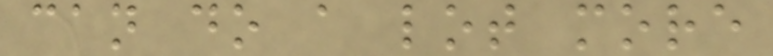can do a lot more
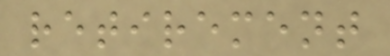retirement
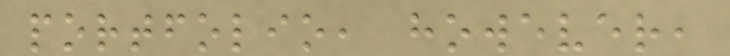portfolio, however,
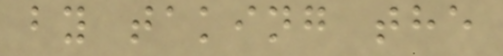by taking the
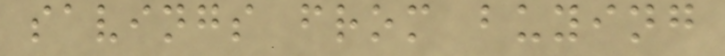savings from buying
